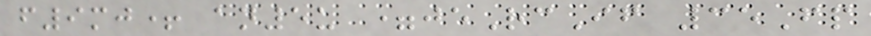f9mj+ an5u =jeRcIf 35Fp
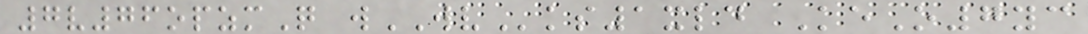7v76opzmQ wWVks1xld KeO7yc
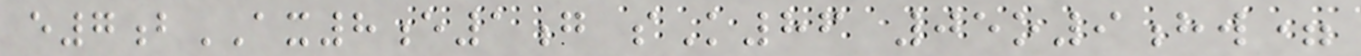e7bAX8e1g sK86 05o9hw=
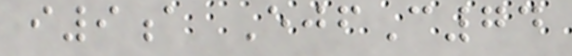i9a EjfC74
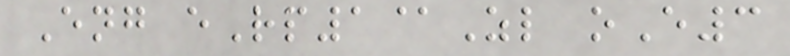Eng eRp1@Zl oE3
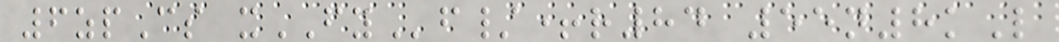6zpCs xFYf/+r84 55n8kL
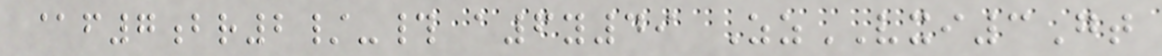@f7br2/-# a6y49 ZzVXI3Gt
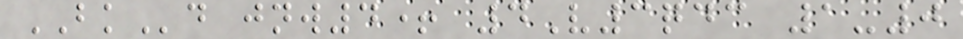BKd jnw4+ 4V3qdc 1-0
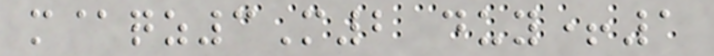m@qz3M2 duy+1
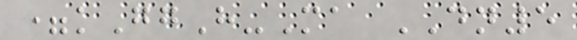=kGgH-Ma DN5
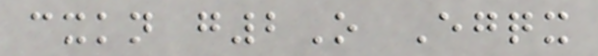cxkn g2O Egqx
